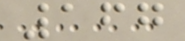167
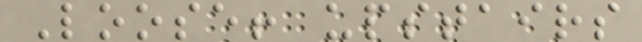Loose! upstairs
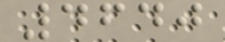4640
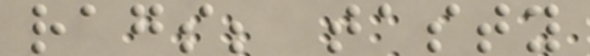rags; tasty
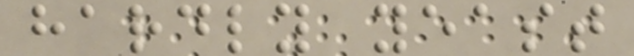hardly yeast
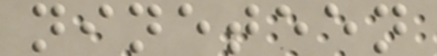nineteen
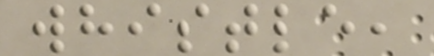whistle,
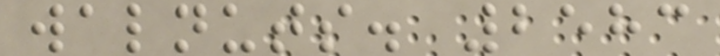walnuts. 2583
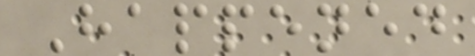Happened
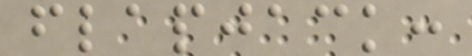flapjack:
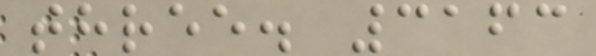three. 3163
